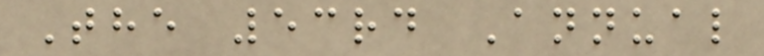The 53rd Annual
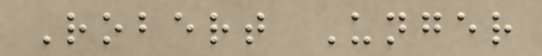Robert Unger
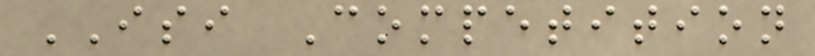ISI Competition
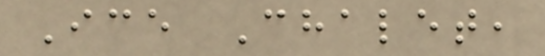Ice Chalet,
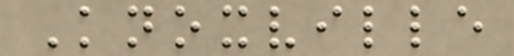Knoxville
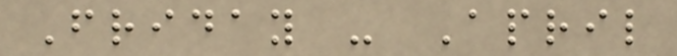Friday - April
